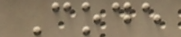Code
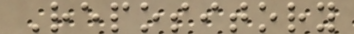Repository
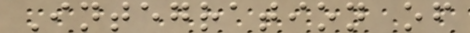Integration of
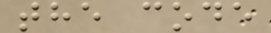the code
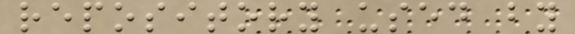repository used by
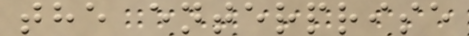the enterprise
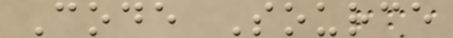Code Source
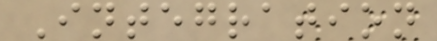Integration
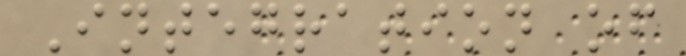Integration of
